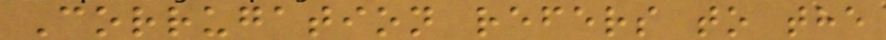Corrugation refers to the
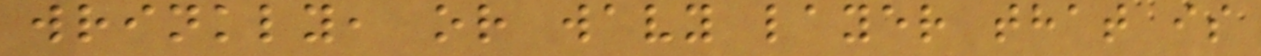wrinkly, or wavy layer that is
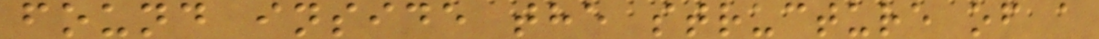found inside the structure of a
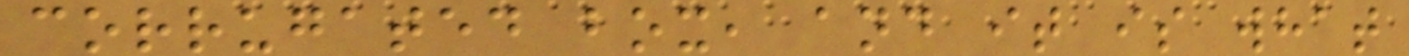corrugated box, and it is what
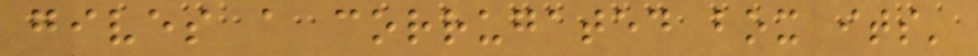gives a corrugated box its'
